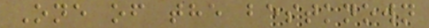One of the bestknown
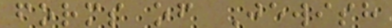forms of Jewish
